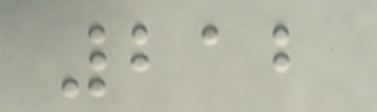212
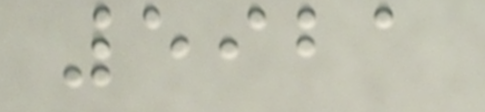5921
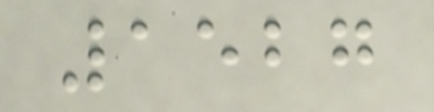1527
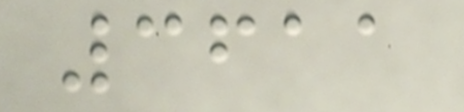3611
